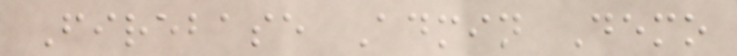Firebase Admin Demo
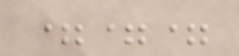===
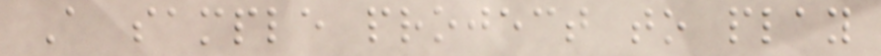A sample project to play
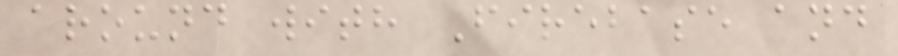around with Firebase and
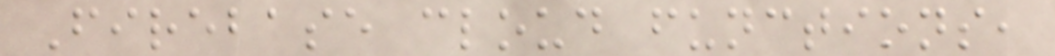Firebase cloud functions,
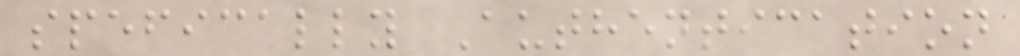spefically Authentication
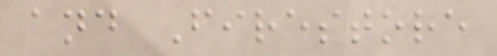and Firestore
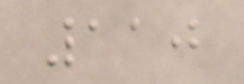110
